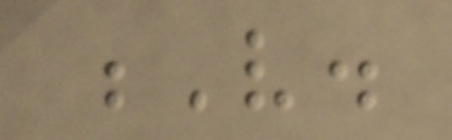V.
